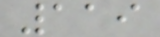119
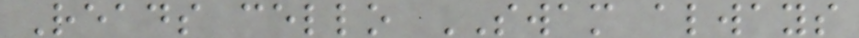Reads cello SWAM always
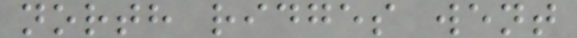north ridges went
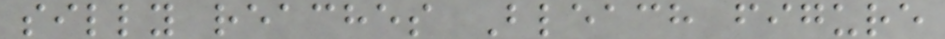silly reaches Bleach figure
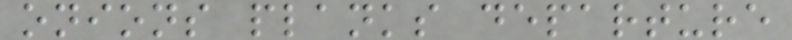onions planks departure
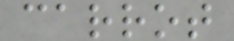carrot
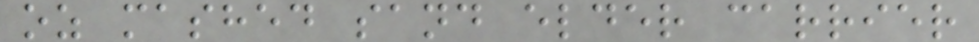oz mashed sand elder carrier
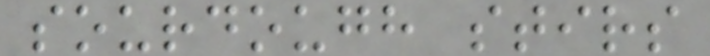sourdough stirs
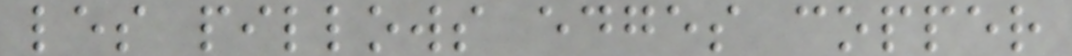les pillows edges copper
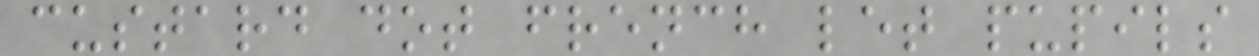custard dot french let pupils
